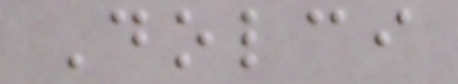Dolci
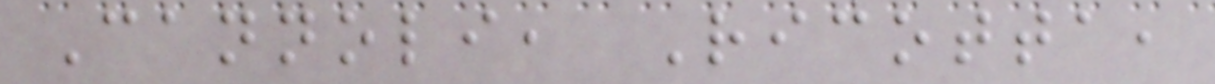Cannoli, Ricotta,
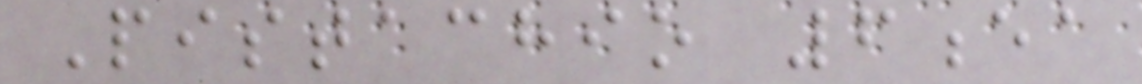Pistachio 6ea
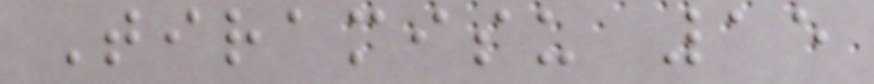Tiramisu 15
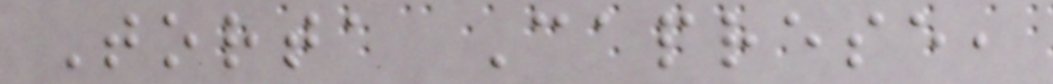Torta Caprese,
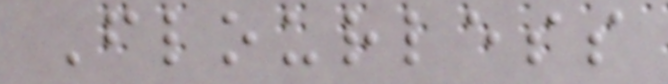Flourless
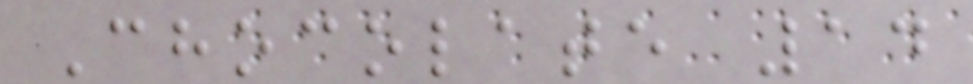Chocolate 14
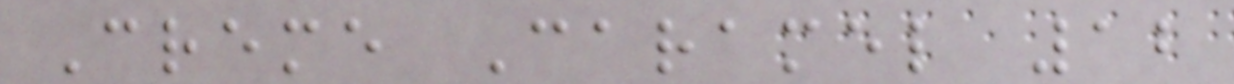Creme Caramel 12
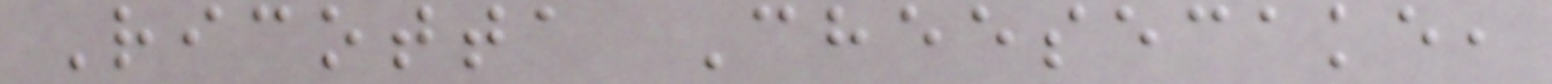Ricotta Cheesecake,
